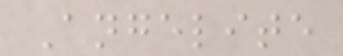Angelite
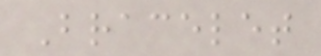Bracelet
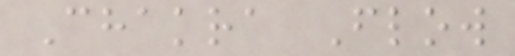Chakra Flow
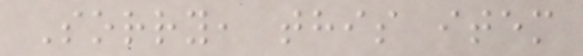Sorry, this item
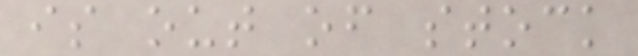is out of stock
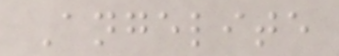Angelite
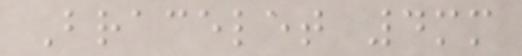Bracelet 4mm
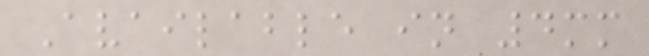Available in 4mm
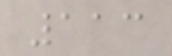113
